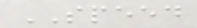SPEED
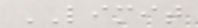LIMIT
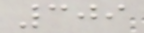309
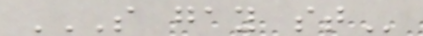S GAY ST
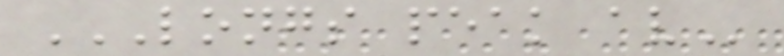LONGS PEAK AV
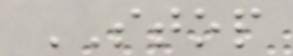STOP
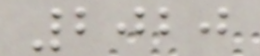2020
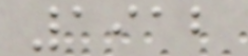1912
